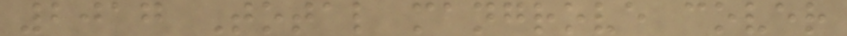2017 Total mangrove cover
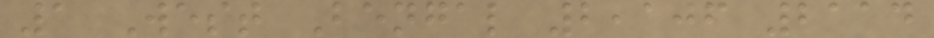1 West Bengal 2,106 2114
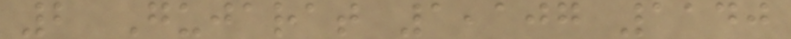2 Gujarat 1,107 1140
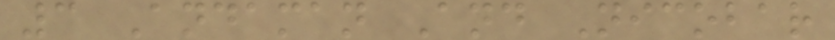3 Andaman And Nicobar
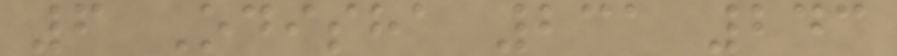6 Odisha 231 243
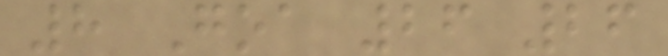8 Goa 26 26
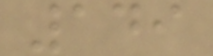149
